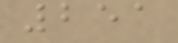251
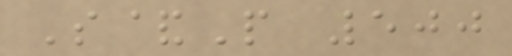S&P 500
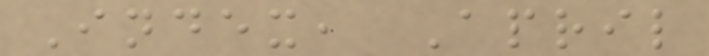Index, April
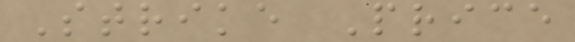Strike Price
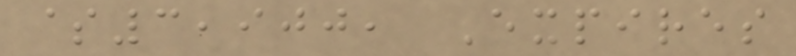$3,900, Expires
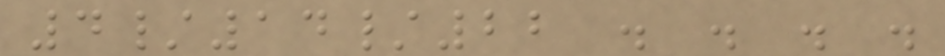4/14/22 . . . .
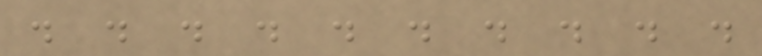. . . . . . . . . .
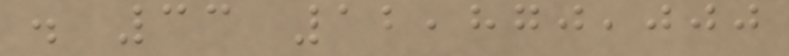. 33 12,870,000
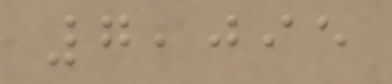7,095
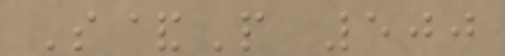S&P 500
